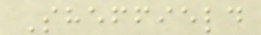Sheffield
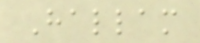Hallam
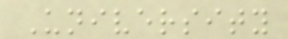University
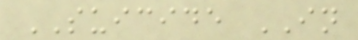SUICIDE IN
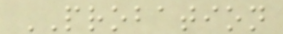PROBATION
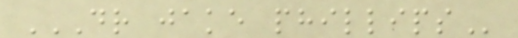DR JAKE PHILLIPS
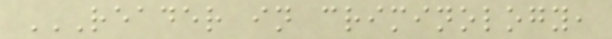READER IN CRIMINOLOGY,
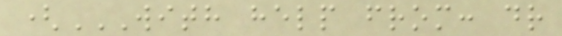(WITH HELP FROM: DR
